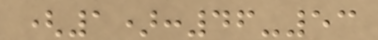(1):46-53
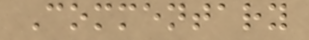Commentary
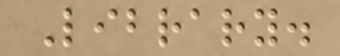Library.
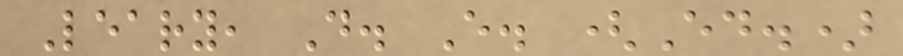Leary, D. E. (Ed.)
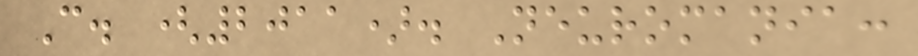C. (2011). Neuromania:
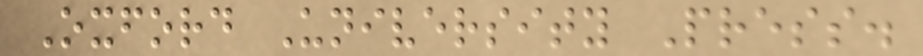Oxford University Press.
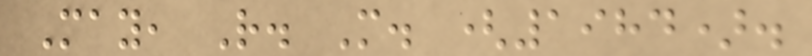May, R. M. (1984).
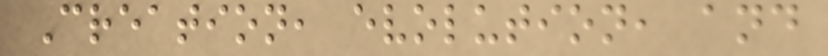Creation, evolution, and
